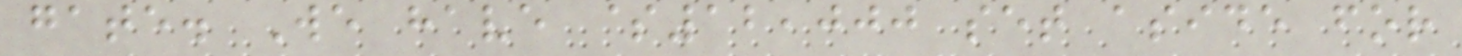gate. We have $12,000 set aside for
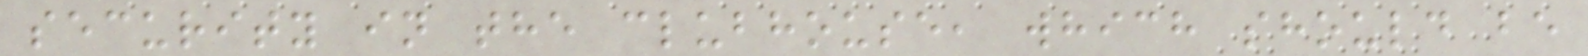security in the clubhouse, which should be
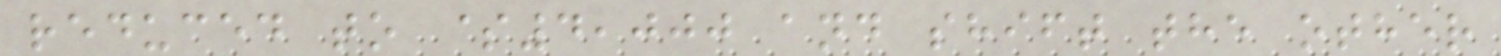reduced to $4,000 and shift the other
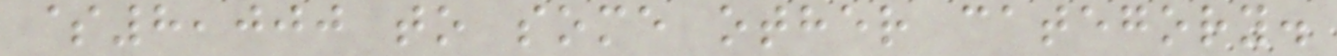$8,000 to some other category.
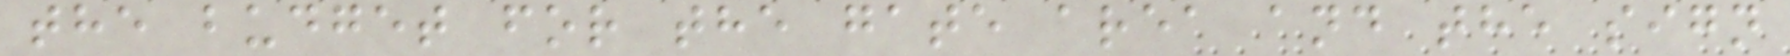the budget for the gate area and the sign
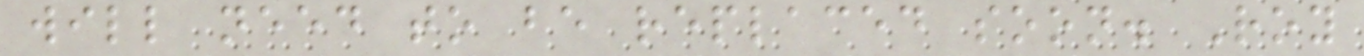will need to be replaced soon. Roy
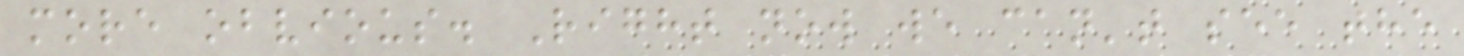more obvious. Right now we can't see the
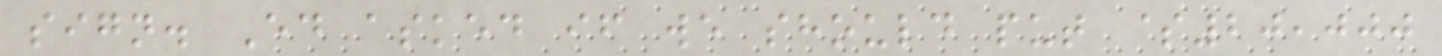sign. Ed asked if we should put $20,000
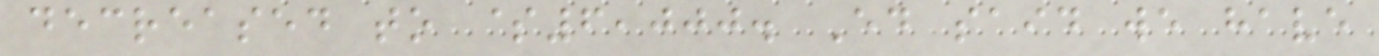decreased to $6,000. Ed said we have
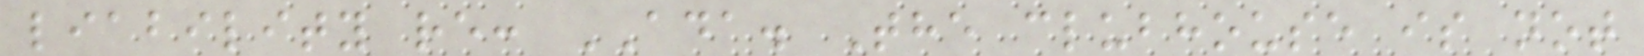liability re: ADA. The clubhouse is not
